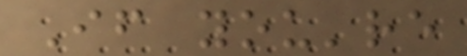If you're
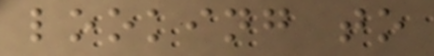looking to
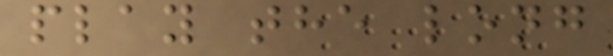play the long
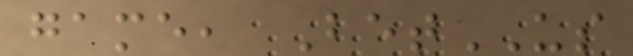game, BetUS
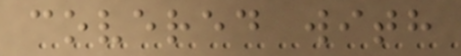covered with
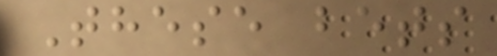These bets
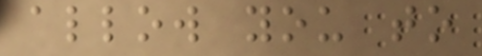allow you to
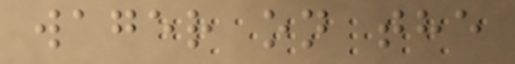wager on the
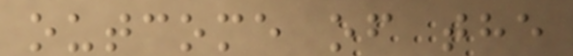outcome of the
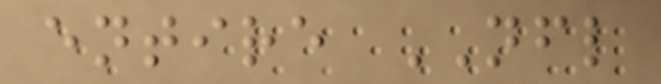entire NFL
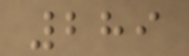289
